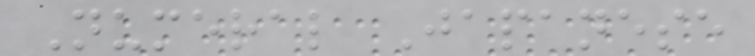Numeral Japanese
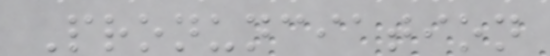Pronunciation
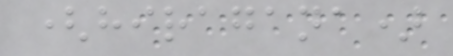(hiragana)
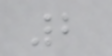2
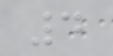4
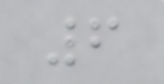6
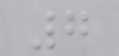7
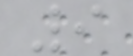9
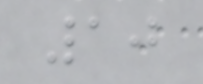10
